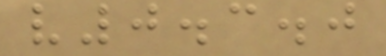v0.3.0
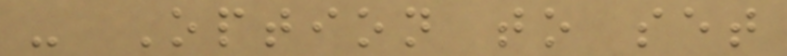- Option to set
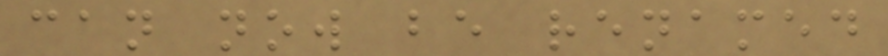can now be renamed
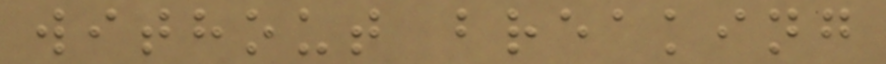without breaking
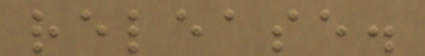release.
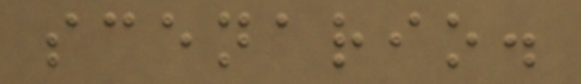scenario.
